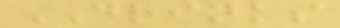DRINKS
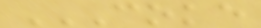COKE
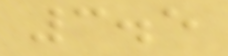3.5
